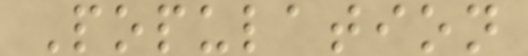Population
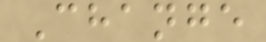Change
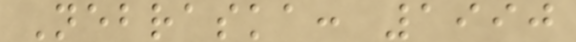Nebraska: 1990
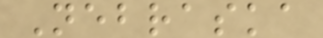Nebraska
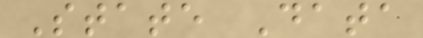State Data
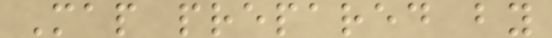Map prepared by
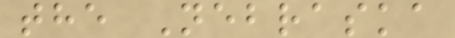the Nebraska
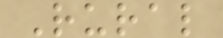Rural
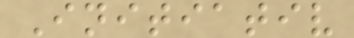Initiativ
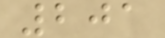201
